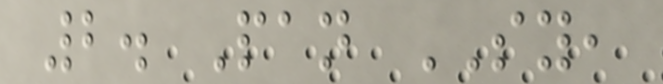2. Pan SY,
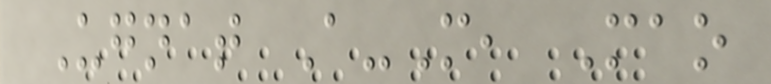Ugnat A-M, Mao
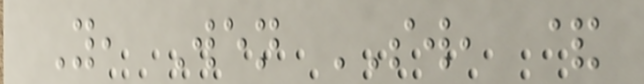Y, Wen SW, &
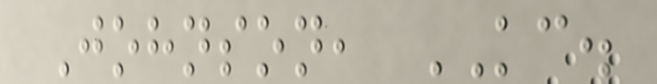Johnson, KC.
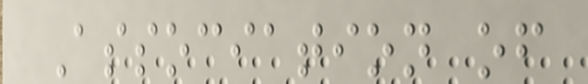Association of
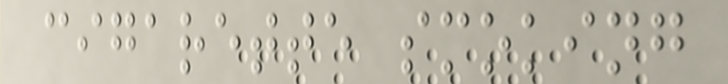cigarette smoking
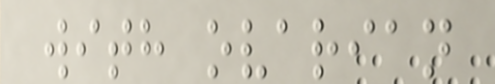with ovarian
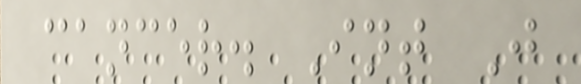cancer. Int J
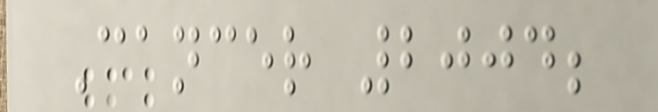Cancer 2004;
